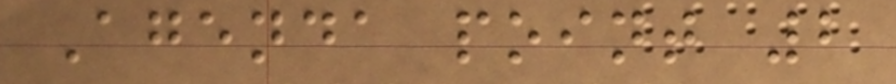Agenda point 2
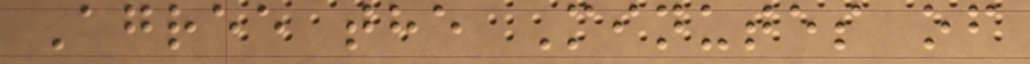Agree the Minutes of
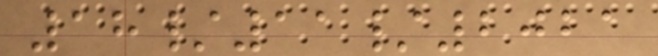18/11/2021
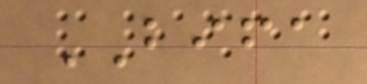BIFA
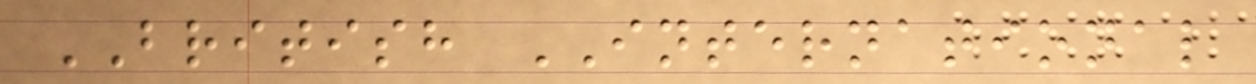BRITISH INTERNATIONAL
